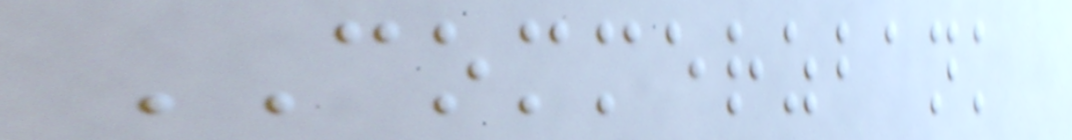COMMERZBANK
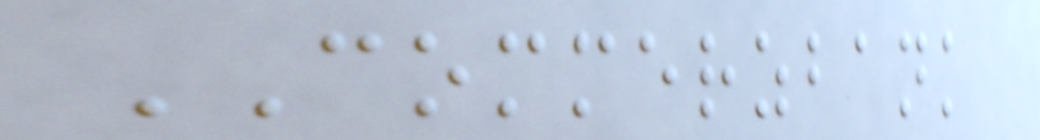COMMERZBANK
